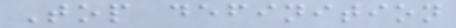Top definition
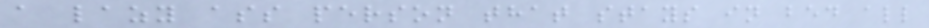a lazy ass person that stays in bed all
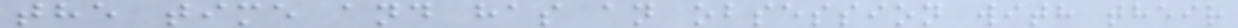the time and has an obsession with their
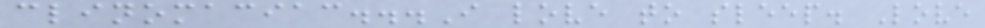clinomaciac...I love to sleep. Love
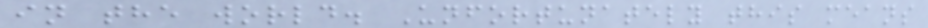in the world. Unfortunately this means
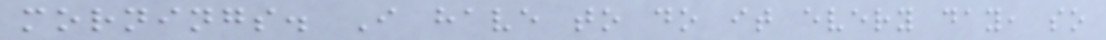mornings. I have to do it every day, so
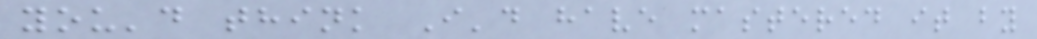you'd think I'd have mastered it by
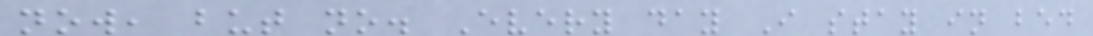now, but no. Every day I stay in bed
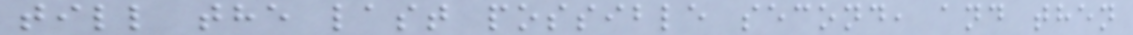till the last possible second, and then
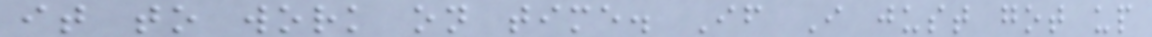it to work on time. If I just got up
